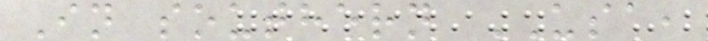In southern USA,
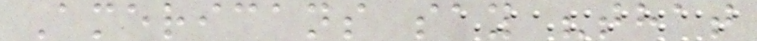Americans say "that
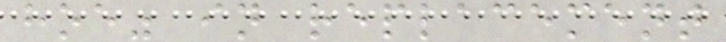hoe" in replacement
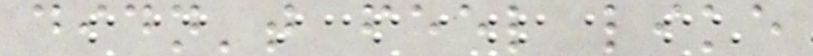didn't feel like
